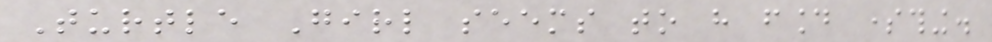Turtle Girl seems to have found something.
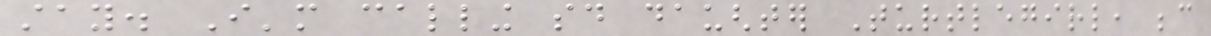stay. I'm calling said daughter Turtlegirl, because
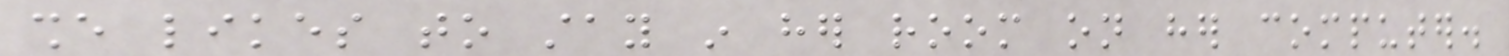she likes to stay in her room on her computer.
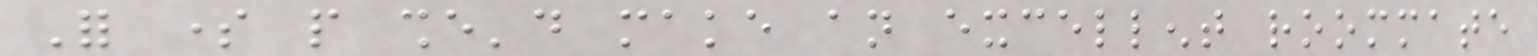For some people she'd make an excellent roommate
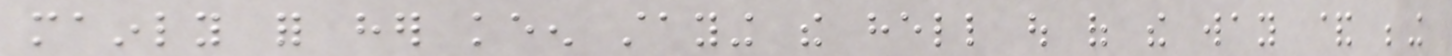mainly for her keen staying the hell out of the way & being
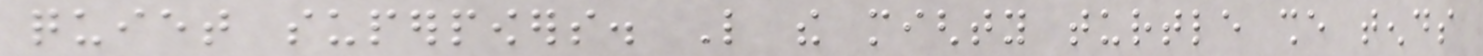quiet superpowers. Like the mighty turtle she tends
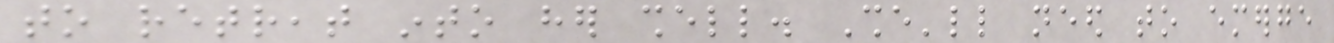to retreat into her shell. She'll need to emerge
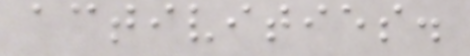activities.
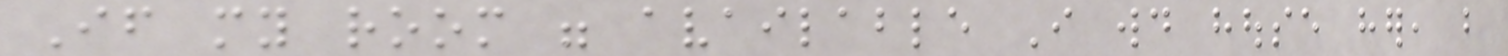If my room were available I would house her, but
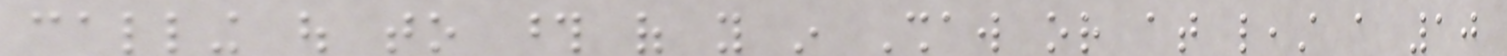calling out to those of you in Shaw or at least a 10
